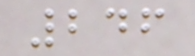246
